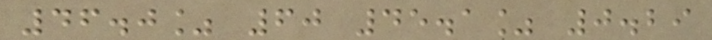46.0% 60 45.1% 0.29
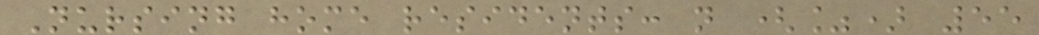Nursing home residents: n (%) 55
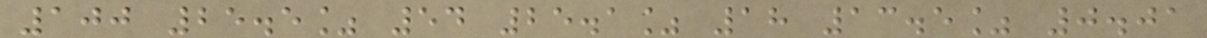100 25.5% 54 25.1% 18 13.5% 0.01
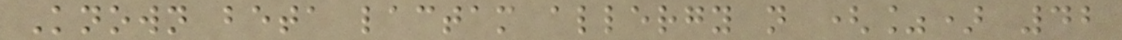Known beta lactam allergy n (%) 42
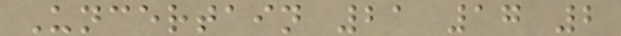Uncertain 21 17 2
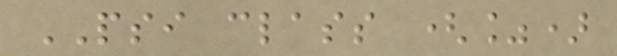PSI class (%)
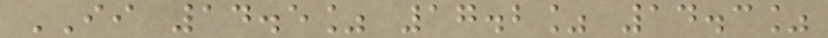II 14.5% 17.2% 14.3%
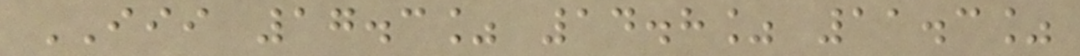III 17.3% 14.8% 11.3%
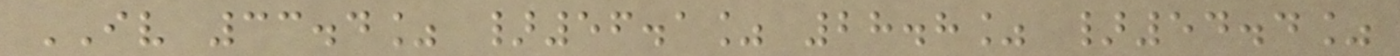IV 33.4% }56.1% 28.8% }54.4%
